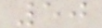50
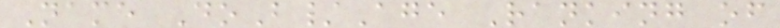Name DoB/Age Ranking of
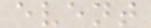event
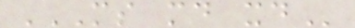MS MD XD
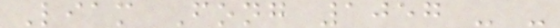Liam Fong 1057 - -
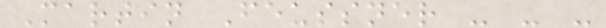Martin Feussner - - -
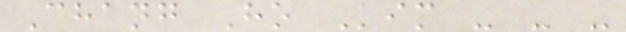Chang Ho Kim - - -
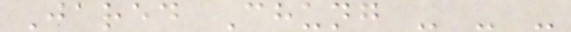Jared Chung - - -
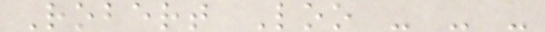Robert Loo - - -
